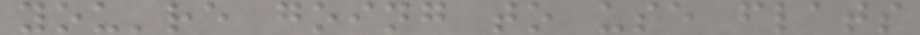you're going to use flats
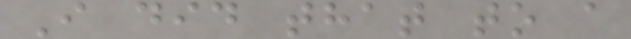I did that to a
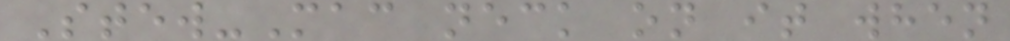Stew-Mac neck on it when
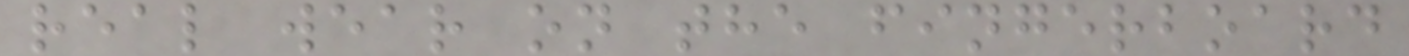real wear on the fingerboard
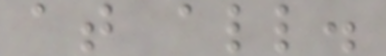at all.
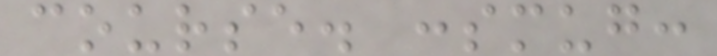course. :smug:
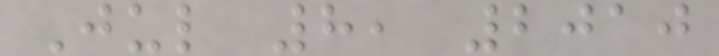Jul 8, 2010
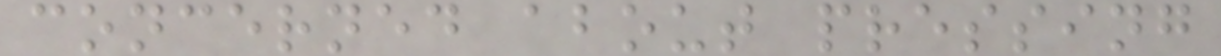concerned about pressing
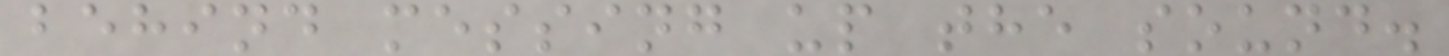behind messing up the sound.
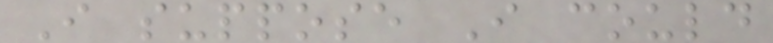I suppose I could
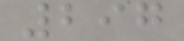297
